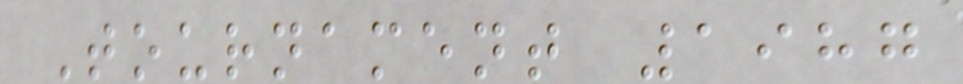Tournament 1987
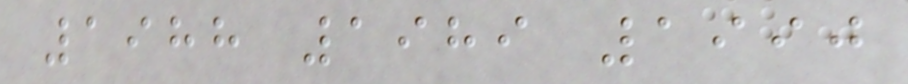1988 1989 1990
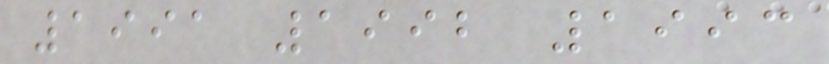1991 1992 1993
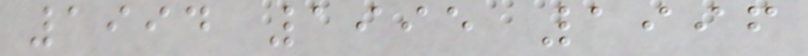1994 1995 1996
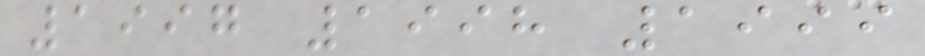1997 1998 1999
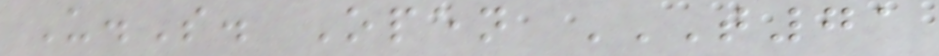U.S. Open T71
